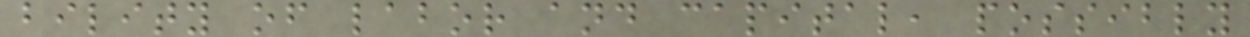bility of labor and capital, possibly
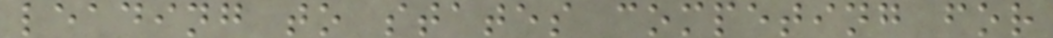leading to states competing for
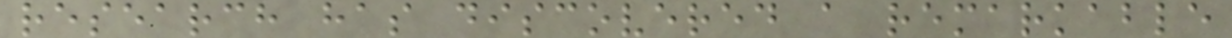research has discovered a remarkable
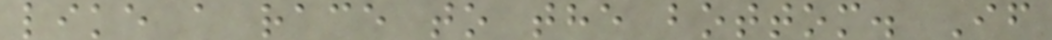like a race to the bottom. If
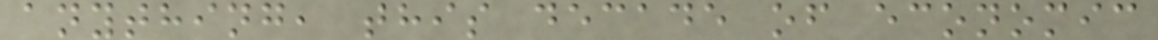anything, this decade of economic
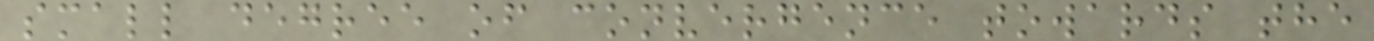small degree of convergence towards the
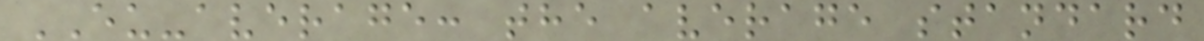EU-average: the average standard
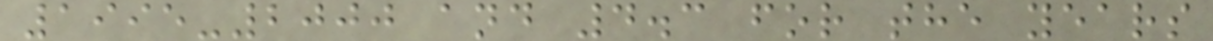1995-2000 and 4.3 for the years
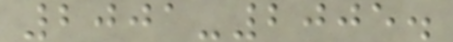2001-2005.
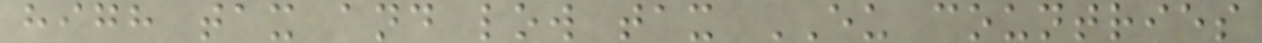high tax and low tax EU countries
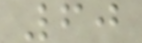60
